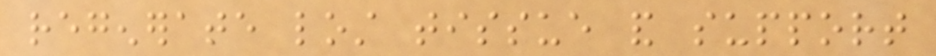regenerate lost tissue and support
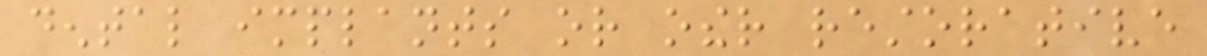dental implants or other restorative
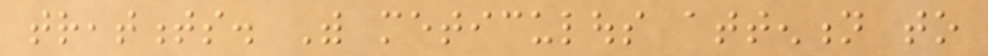treatments. With meticulous attention to
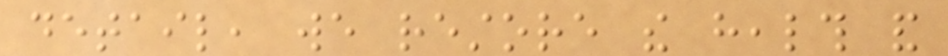detail, we restore the health and
